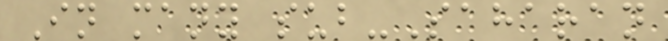In many sub-Saharan
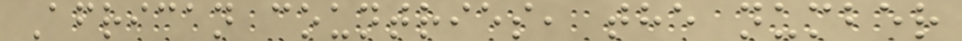African countries, the number
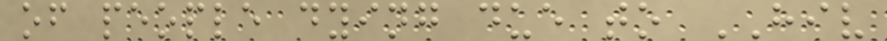of people dying due to HIV
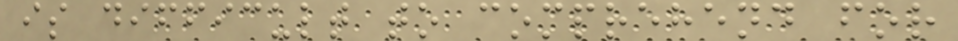is difficult to comprehend for
